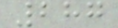287
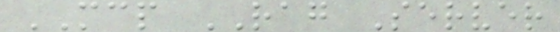MCP RAG Server
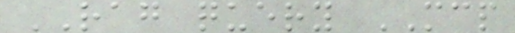RAG query MCP
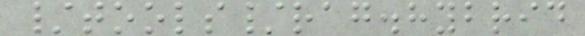/tools/rag.hybrid
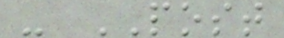- POST
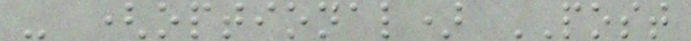- (optional) POST
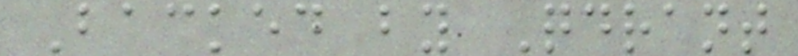Backed by Qdrant
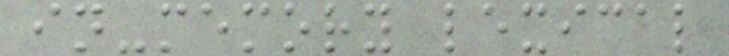in-memory lexical
